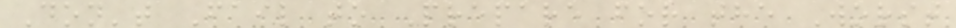Don't Fail to Prepare for the Worst
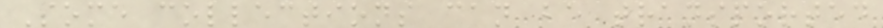Some collections can be transported
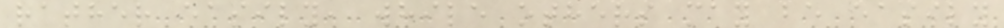rather easily, while others may be easily
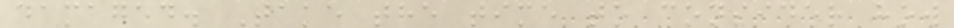damaged. Take the time to consider how
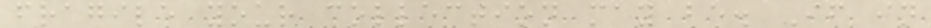fragile your collection may be. If in
